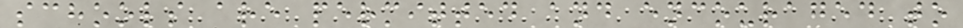schools are permitted and encouraged to
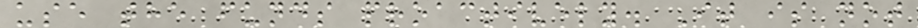use the funds proactively. It is not
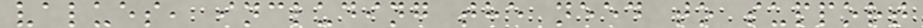values, including the need to support
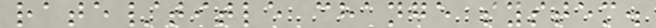rate/title change system.
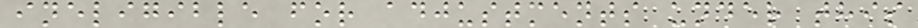ineligible for adjustments under this
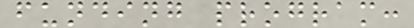funding program:
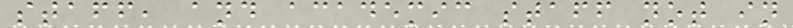staff, and academic staff not in
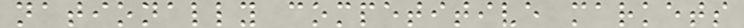nationally competitive markets
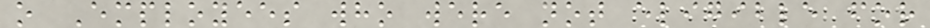o Employees who were not eligible for
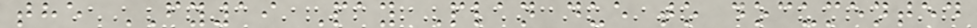the FY19 Pay Plan due to documented
